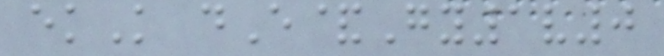ekK dE&Gy1v0
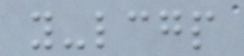y-lcgp
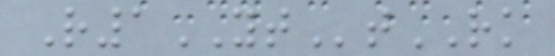R1YTtRK
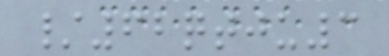/62qtju3
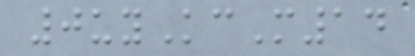0uyKcM14
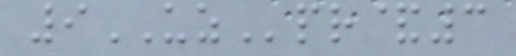9UZpr&3
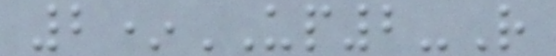2*UP2-R
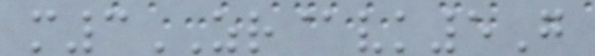m3ZR@vk5G
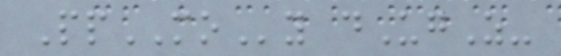PpMOy dUgZ-
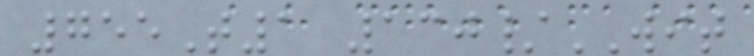755T1 130/WIT
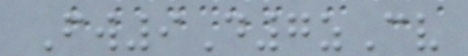Fw9D7zCv
